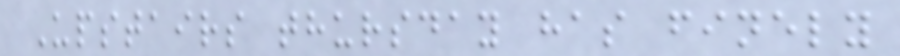Upstairs thursday has finely
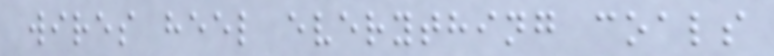wires heel everything coals
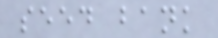seed bank
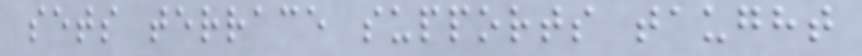sets terrace supports taught
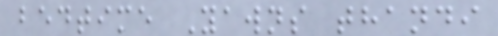bedtime Yawns thandi
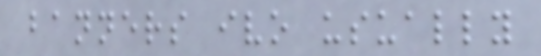banners ivo usually
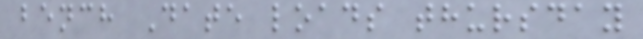bench Date loads thursday
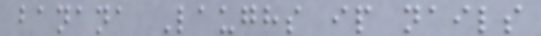banana Laughs ip nails
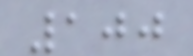100
